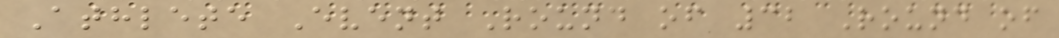Athlete Event Round of 32 Round of
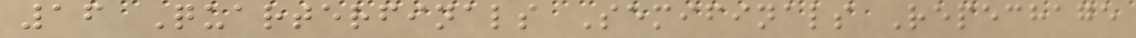16 Quarterfinals Semifinals Repechage
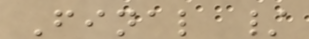Final /
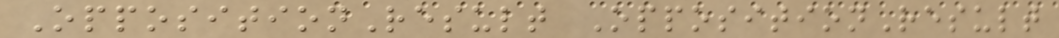OppositionResult OppositionResult
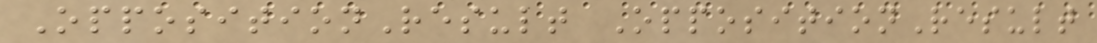OppositionResult OppositionResult
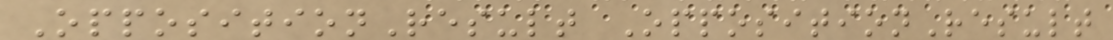OppositionResult OppositionResult
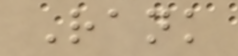Rank
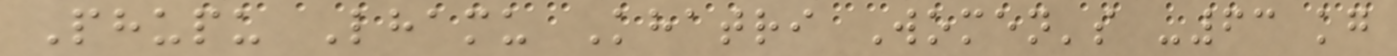Phupu Lhamu Khatri Women's -63 kg
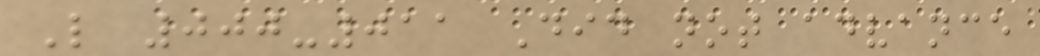L 000-011 Did not advance
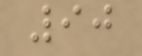90
